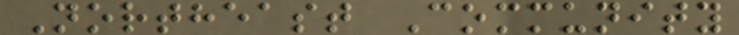Northeast Community
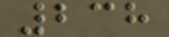238
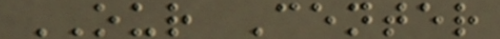OUR Center
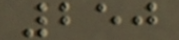250
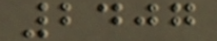2407
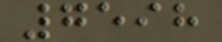7598
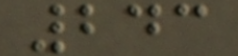243
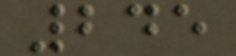245
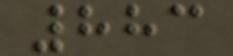883
